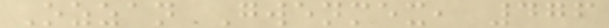Ozzan Gwenmex, 476
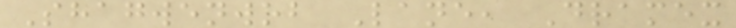Shagwenwob Lane, Dramex
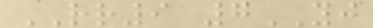RR9 7YJ
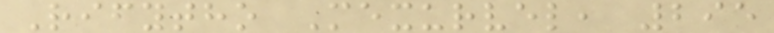Rifytho Mexurvel, 295
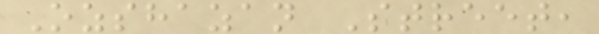Ozshazan Street,
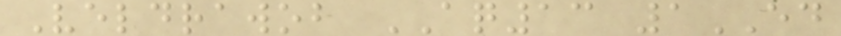Veldrawob AQ13 1ED
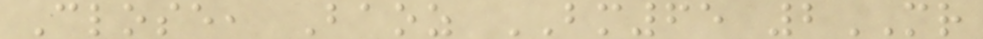Close, Baoz BM65 2MR
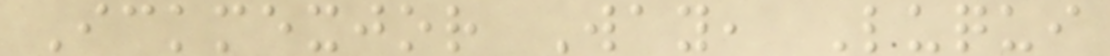Ickmexjor Way, Luqui
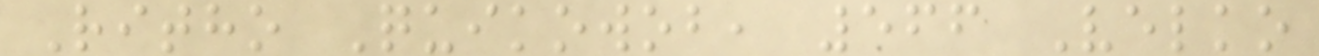Ritho Quikowob, 566 Velko
